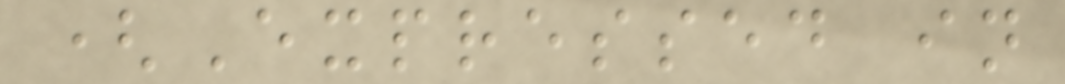(Expressed in
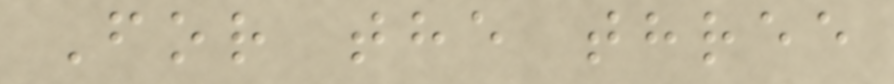For the three
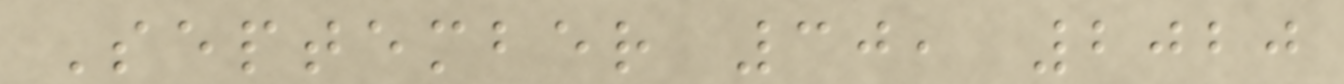September 30, 2020
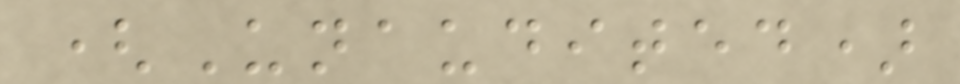(Unaudited)
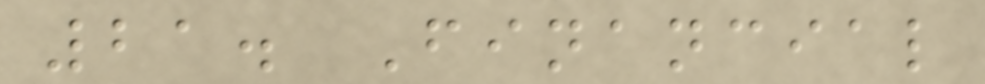21. Financial
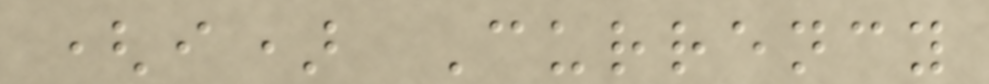(i) Currency
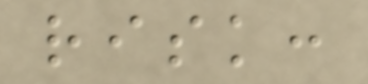risk:
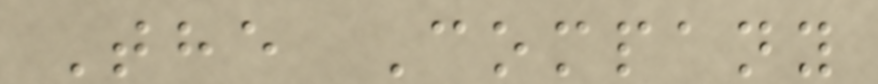The Company
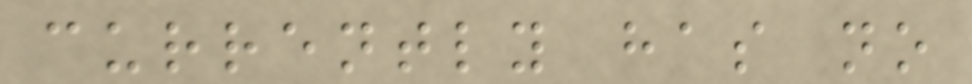currently has no
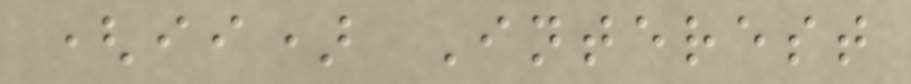(ii) Interest
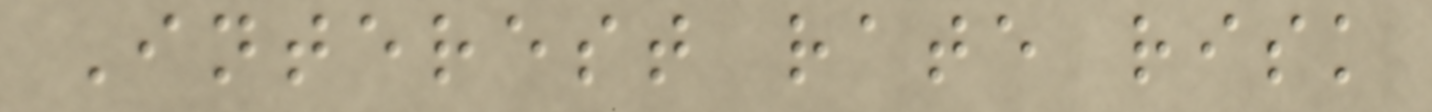Interest rate risk
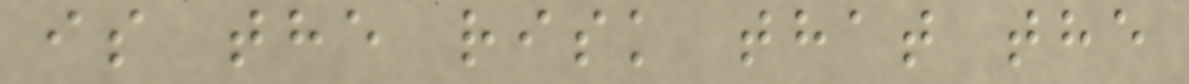is the risk that the
